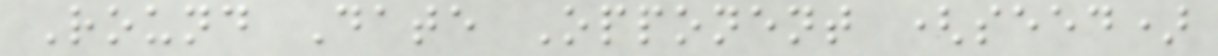Round Date Opponent (seed)
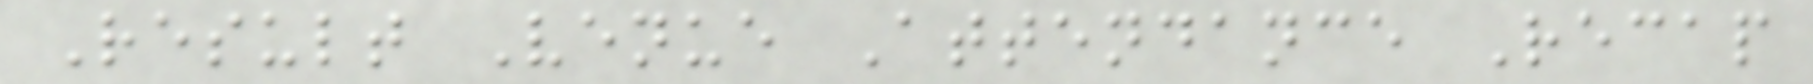Result Venue Attendance Recap
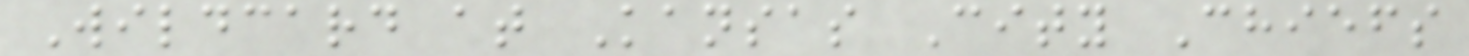Wildcard at Kansas City Chiefs
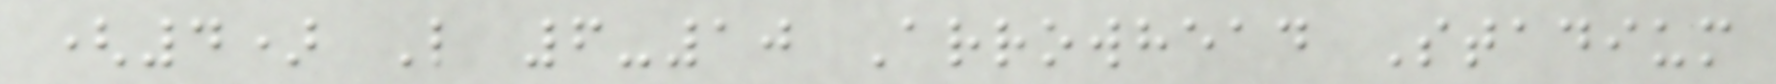(4) L 6-10 Arrowhead Stadium
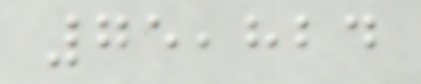75,824
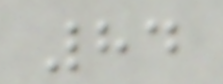84
